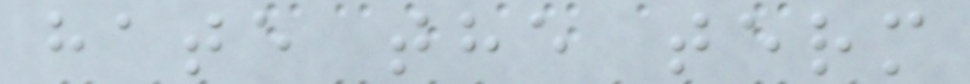hate the term
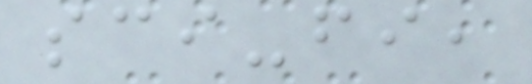sci-fi,
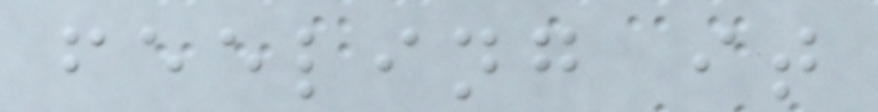feeling it
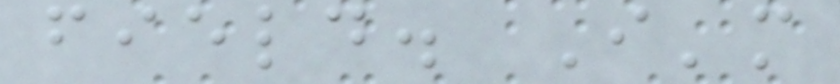field. I'm
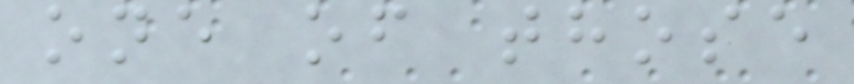one of those
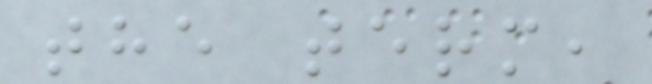the term,
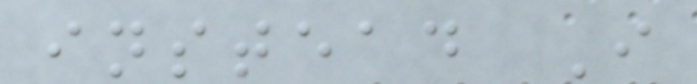instead I
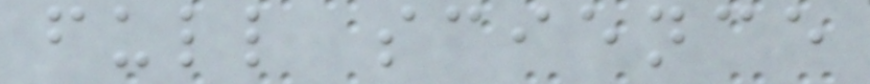full science
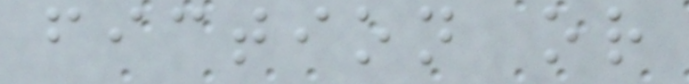fiction or
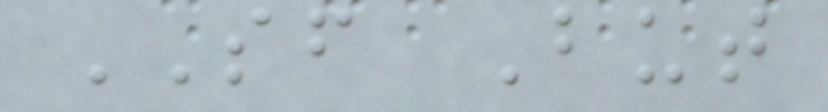SF But
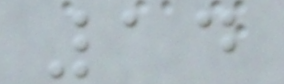14
